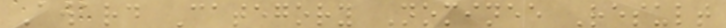Award Category Nominee Result
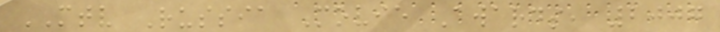MTV Russia Movie Awards, 2007
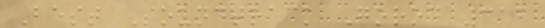Best Soundtrack Gorod 312
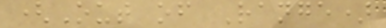(Out of Range)
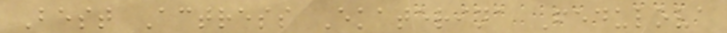Best Actress Ekaterina Fedulova
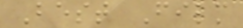Best Film
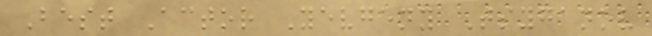Best Actor Yevgeny Tsyganov
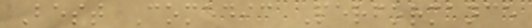Best Comedic Performance
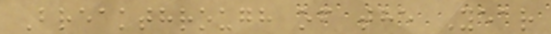Breakthrough of the Year
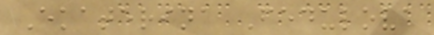Ekaterina Fedulova
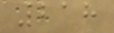218
